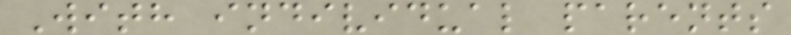With individual parents
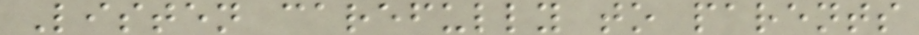Listen carefully to parents
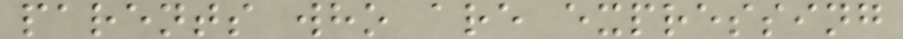parents who are expressing
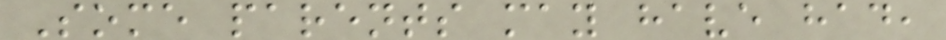Some parents may have had,
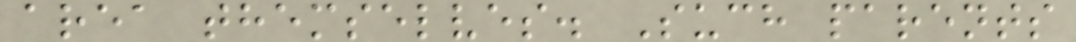area themselves. Such parents
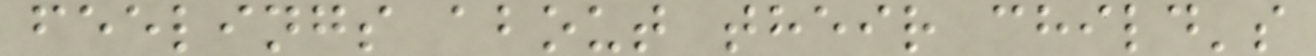feelings about their child's
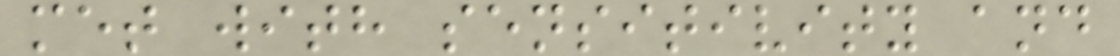met with sensitivity and
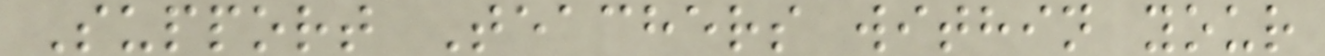Support Teachers within your
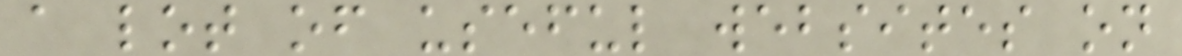a lot of useful websites on
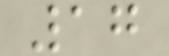17
